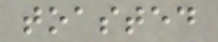toasted
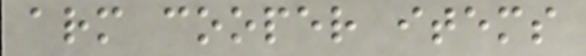arm cooper items
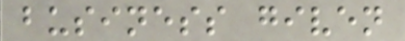business given
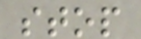stop
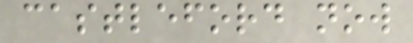castleford now
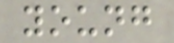young
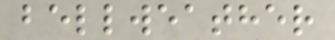bellweather
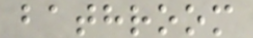bathroom
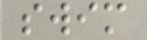swim
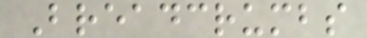Breadcrumbs
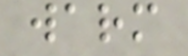warm
